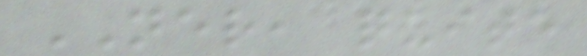NER, quite
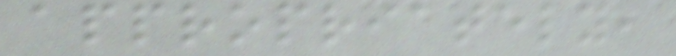appropriately,
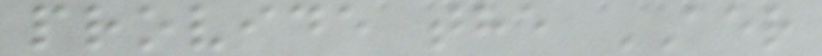provide the AER
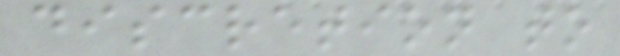discretion to
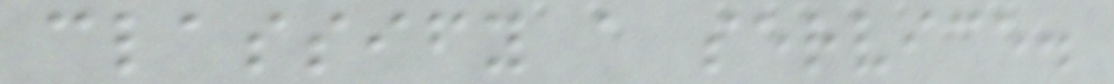classify a service.
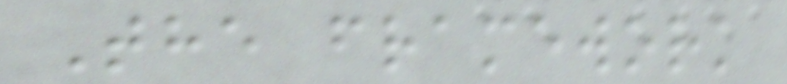The framework
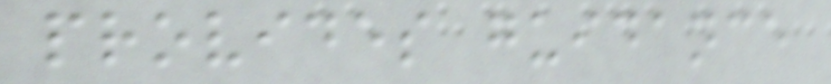provides guidance
